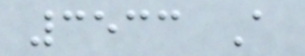3533 A
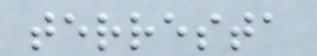terresta
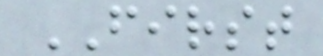FIRST
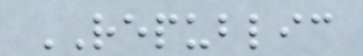REPUBLIC
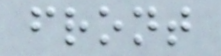front
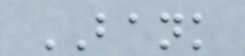BANK
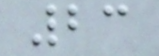23
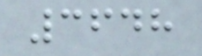3648
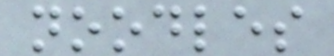noodles
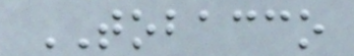TOBACCO
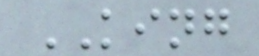KING
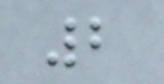2
